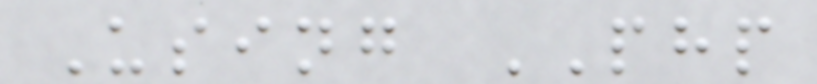Using PHP
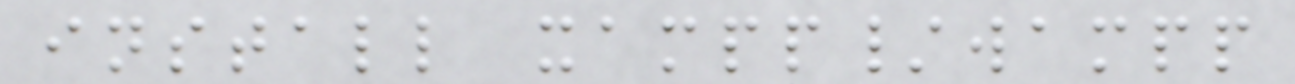install xampp/wampp
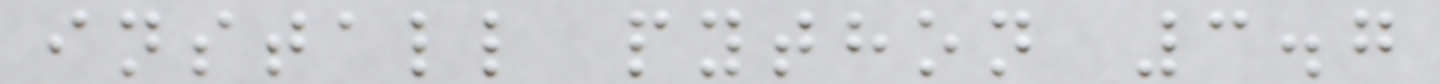install python 3.7
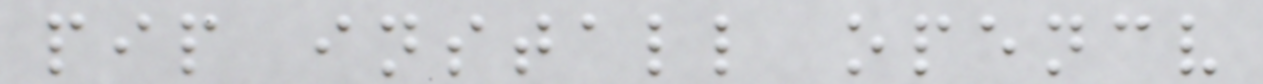pip install opencv
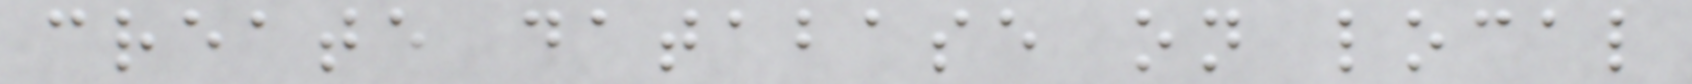create database on local
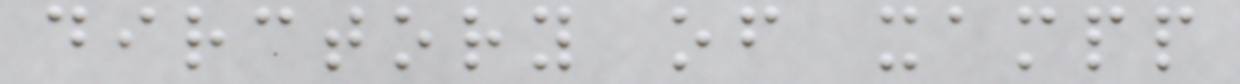dirctory of xampp
